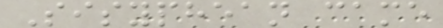Sisyphean came
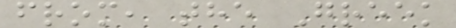from, the Greek
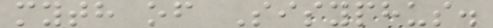myth of Sisyphus.
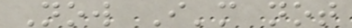Now I'm not
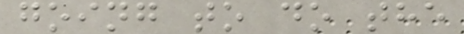going to do the
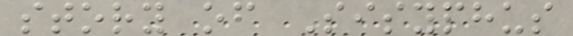story of Sisyphus
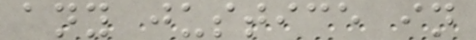any justice in
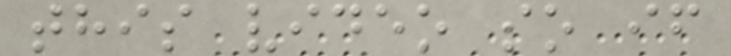this video so if
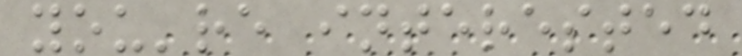you're interested
